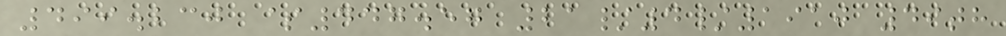499.230 $447.57 21/4/1910 49th
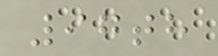97th
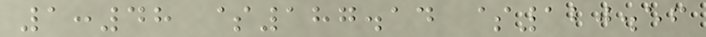1:48 $187.14 $120.56
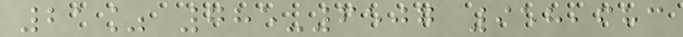21% 785-6507 958,683
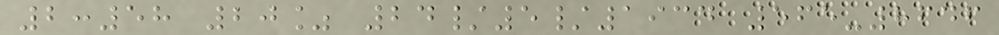2:58 20% 24/5/1934 565-8646
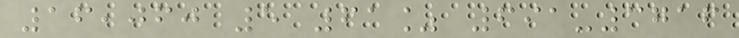16,060 5 61% 691-3716
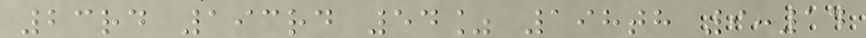23rd 193rd 54% 198th 9:14
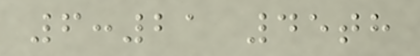6:21 45th
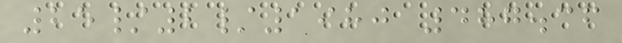25/2/1980 487.36
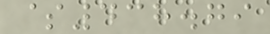$438.79
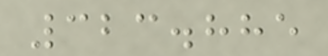323.885
